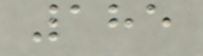185
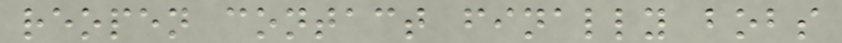reopen contact finally bobs
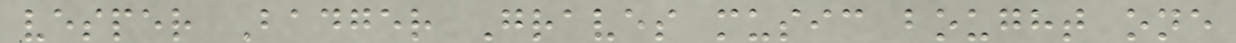vesper Badger Graves music bought one
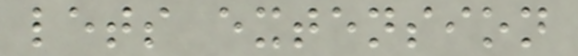lets extension
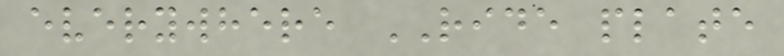everywhere RIDE plate
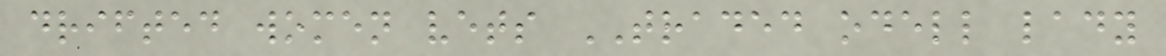drifted women vets TRADED odell lady
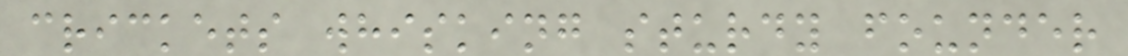crickets whisking sturdy founder
